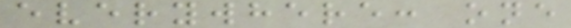everywhere: one
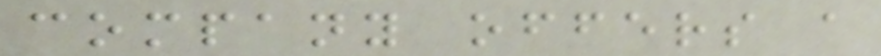company offers a
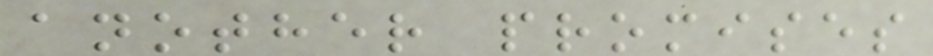another promises
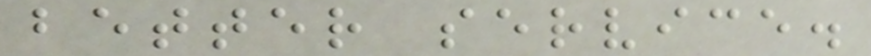better service.
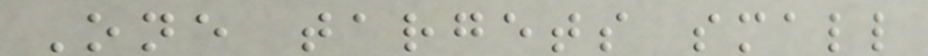One targets small
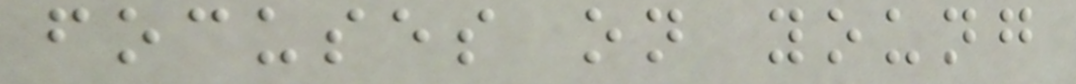focuses on young
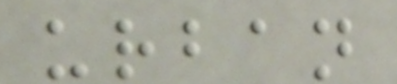urban
